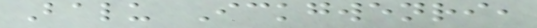Balu Ickgwenri,
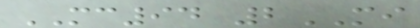MC94 2MI
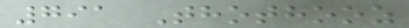791 Thothooz
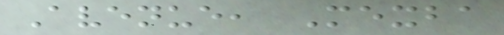Avenue, Mexba
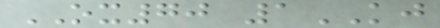OX70 1KJ
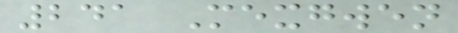241 Mexgwen
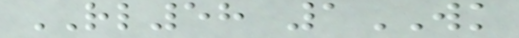RL58 1WK
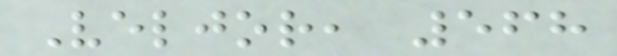Veljor, 568
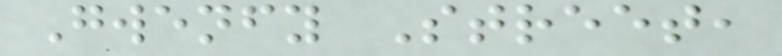Gwenfy Street,
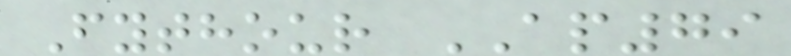Fythour AP79
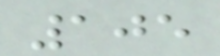105
